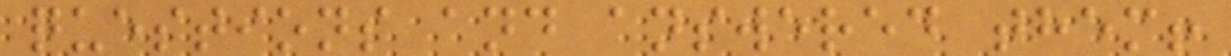questions and answered them!
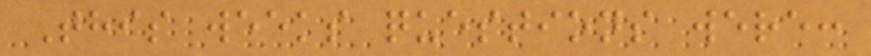This weeks questions were:
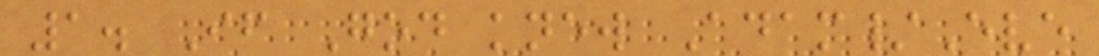1. If God knew Adam/Eve
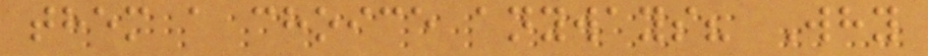them a choice anyways? Why
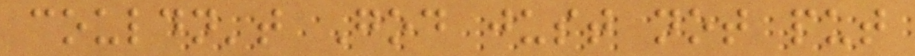couldn't God just not put
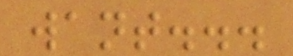want...
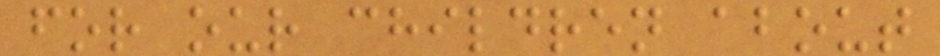for our children about
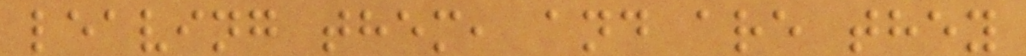leaving them, and are they
